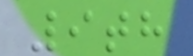9th
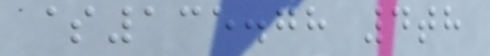$135.78 4th
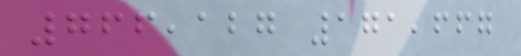766,127 171,667
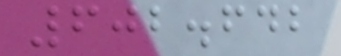602.642
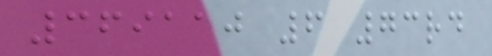369110 6 73rd
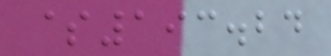$193.24
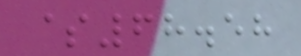$68.58
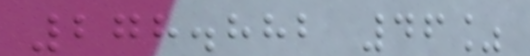278.882 46%
